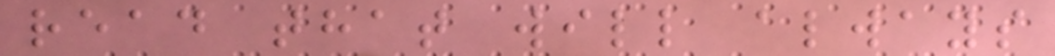read that will always
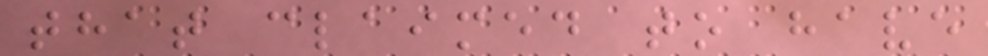that claimed to have
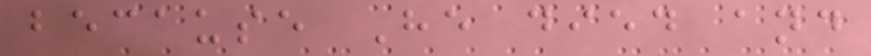because He died and
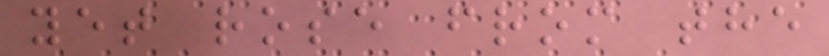yet rose from the
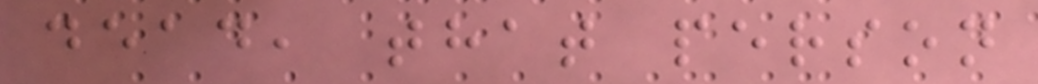dead, that person
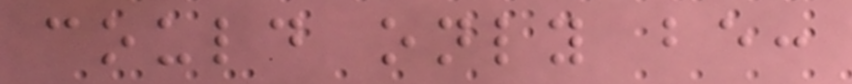could only be:
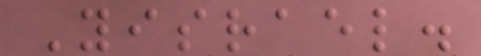Yisrael.
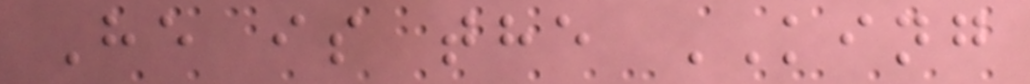He is the KING
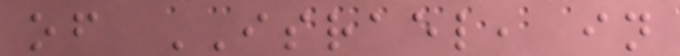of ISRAEL, in
